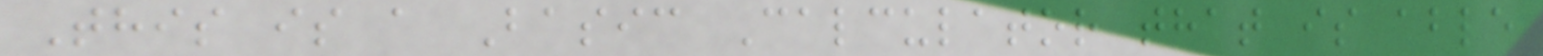This is a Basic Calculator that is able
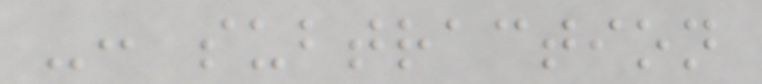-: subtraction
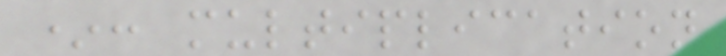*: multiplication
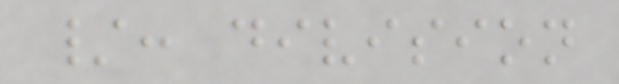/: division
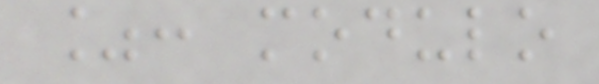%: modulo
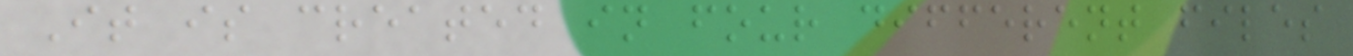It is created in four different files
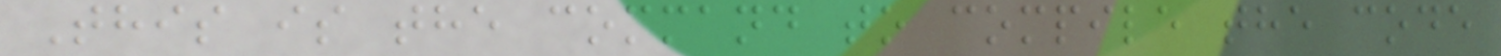This is the command to compile the code
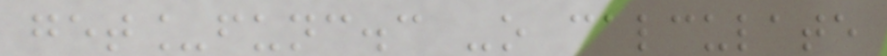get_func.c -o calculate
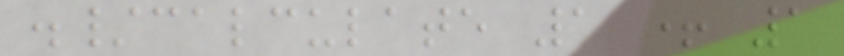./calculate 1 + 1
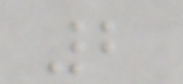2
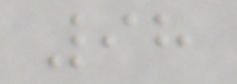98
